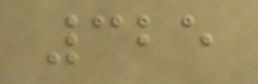325
